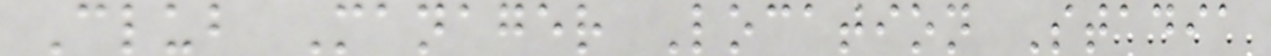Club Manager Location Stadia
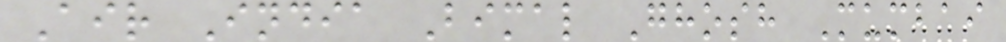Air India Bimal Ghosh Mumbai
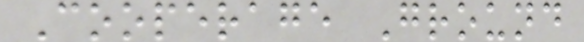Cooperage Ground
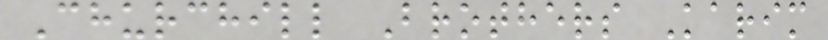Churchill Brothers Karim
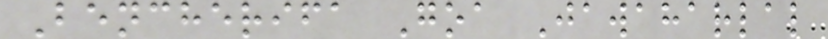Bencherifa Goa Jawaharlal
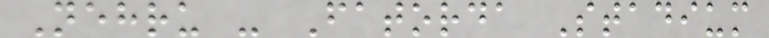Nehru - Fatorda Stadium
